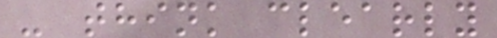- think clearly
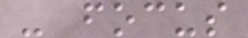- focus
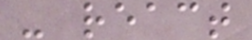- react
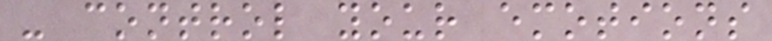- control your emotions
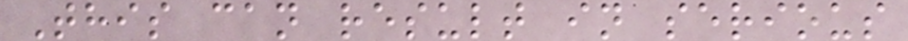This can result in serious
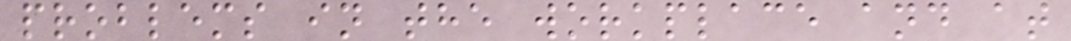problems in the workplace and at
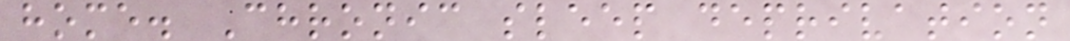home. Chronic sleep deprivation
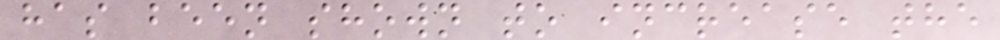has been shown to increase the
